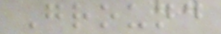Ground
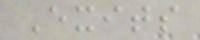Exits
